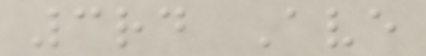3rd Ave
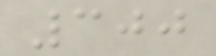300
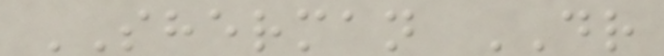SHERMAN DR
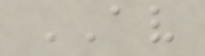AV
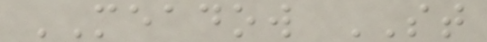MEADOW ST
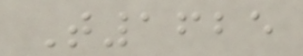T1625
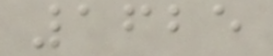1625
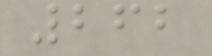262
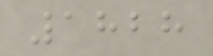1828
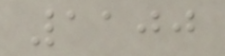1100
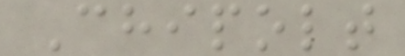Chipolt
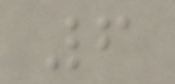6
